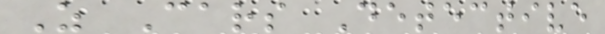Z Cars Detective
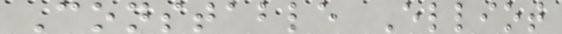Constable Elliot
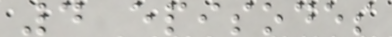4 episodes
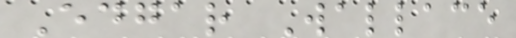Edgar Wallace
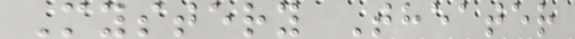Mystery Theater
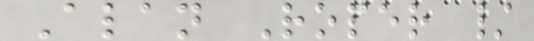Alan Roper /
